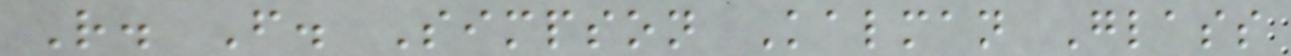R. F. Simpson Kalman Glass
